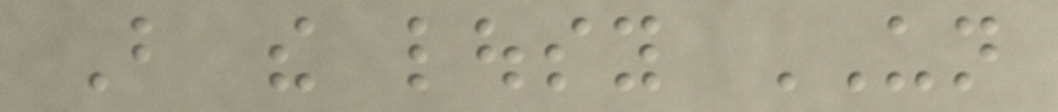But the lousy UN
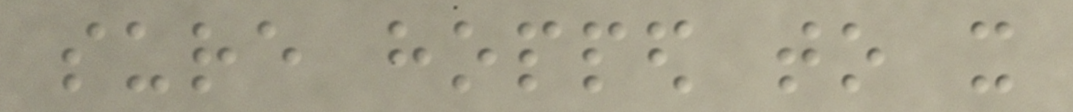sure hopped to it
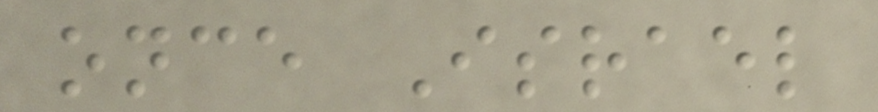once Israel
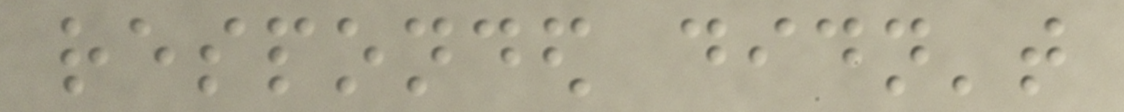responded didn't
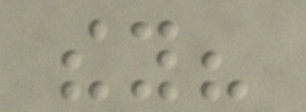they?
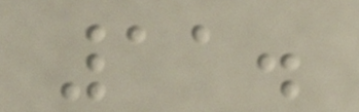11.
